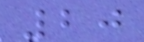20
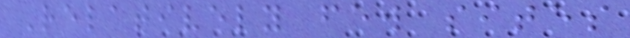Relatively few sites
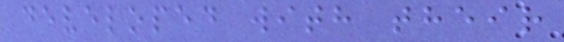developed with their
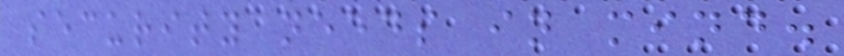security needs in mind.
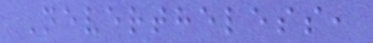Nevertheless,
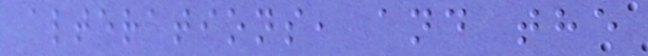alterations, and the
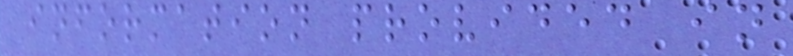information provided in
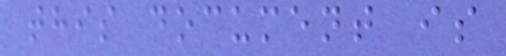this document is
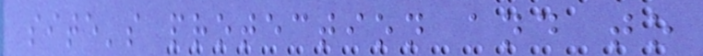site's protection and to
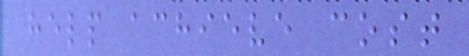help achieve cost
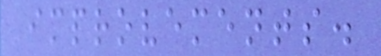improvements.
